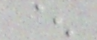^
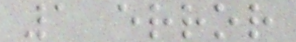1 error
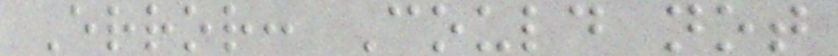Error: Could not
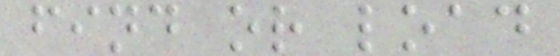find or load
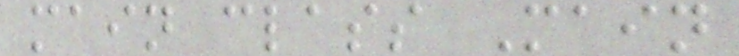main class Main
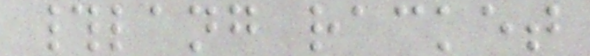#lang racket
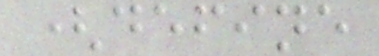(define
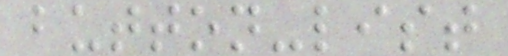button-list
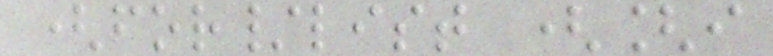(for/list ([i
